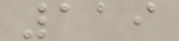119
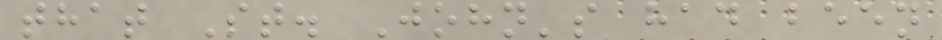that St. John's had been
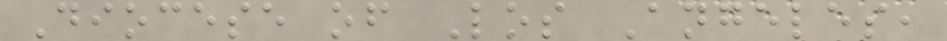Diocese of Los Angeles,
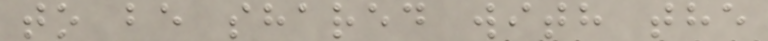to be shared with the
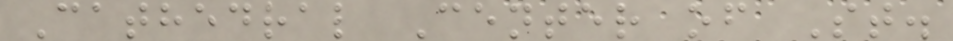Cathedral Center of St.
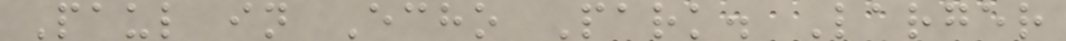Paul in Echo Park. Larger
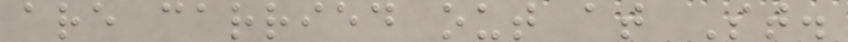are carried out at St.
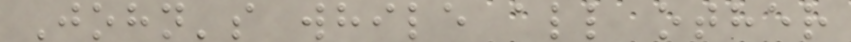John's while all other
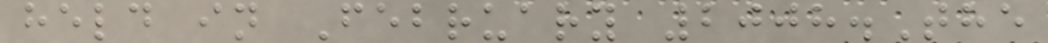held in February 2008.The
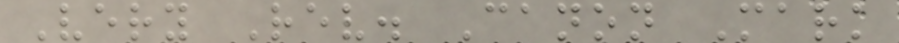Very Rev. Canon Mark
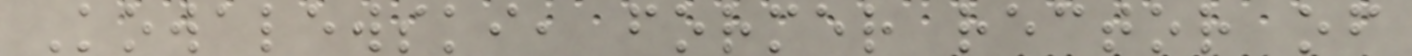Kowalewski, former rector of
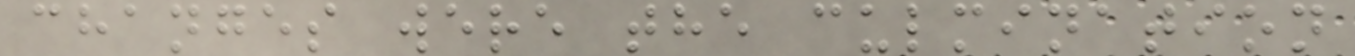changes were the culmination
